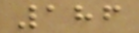186
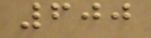600
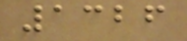1326
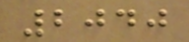2040
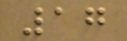17
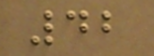42
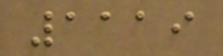1119
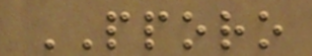PPORO
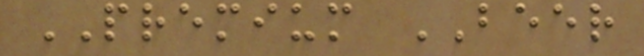PREMIUM BEER
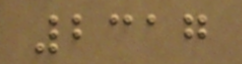2317
